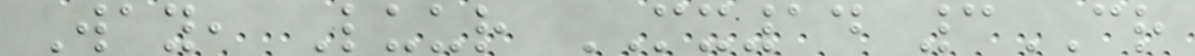Way, Luur MX14 3CR
